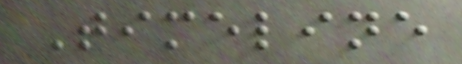Timeline
